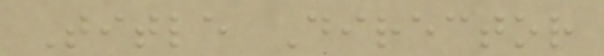Title Director
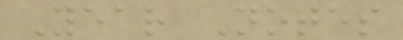Year Notes
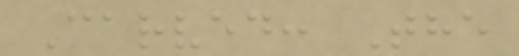Carved: The
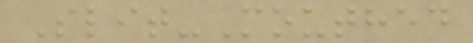Slit-Mouthed
